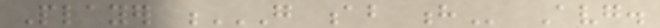Player G AB H Avg.
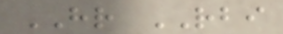HR RBI
